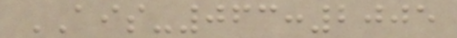AIS-063:2005
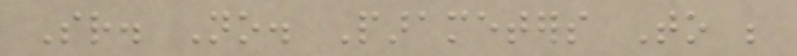Sr. No. Parameters To be
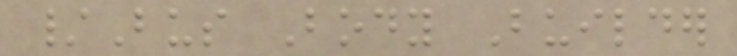/Bus Body Builder
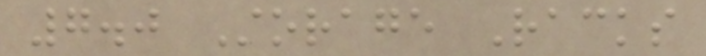7.0 Storage Racks
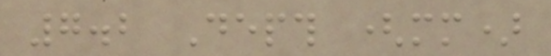7.2 Depth (mm)
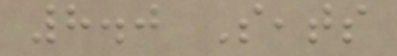8.0 Seats
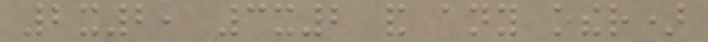2x2, 3x2 and any other)
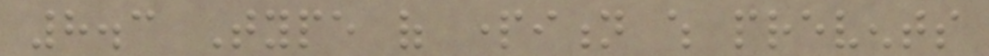8.3 Type of partition which prevents
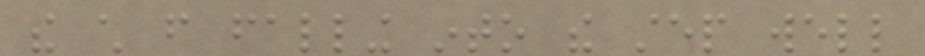the child from falling into the step well
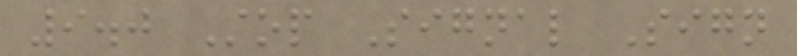9.0 Stop Signal Sign
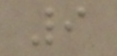9
